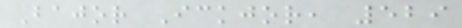Bajor Ickjor, 529
